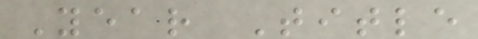Year Title
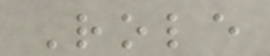Role
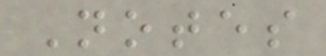Notes
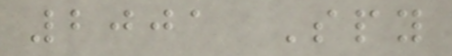2001 Spy
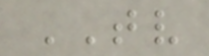TV
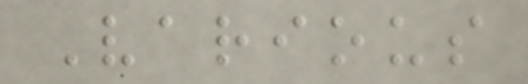Various
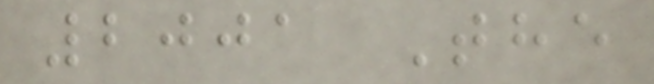2001 The
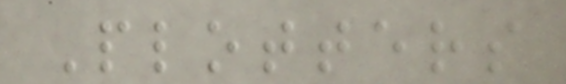Plotters
